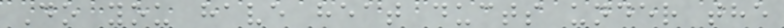Do you have heat ducts under the
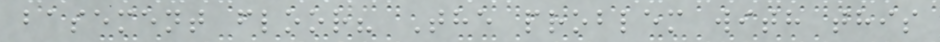basement floor? The problem with this
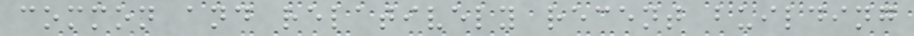common and relatively recent building
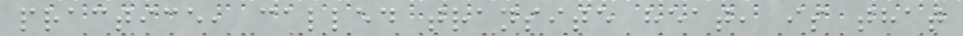practice, called transite heat, is that
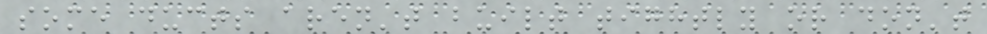some ducts aren't built tightly or don't
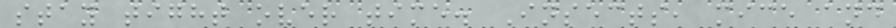stay tight over time. Insects, mice and
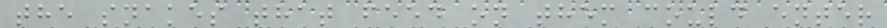the snakes that feed on them could enter
